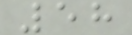58
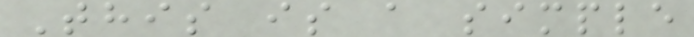This is a simple
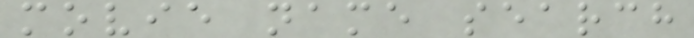movie name search
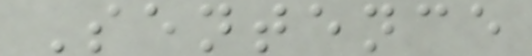Sentence
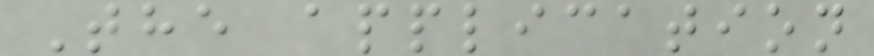The application
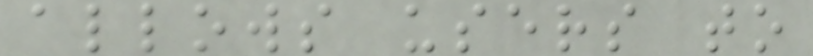allows users to
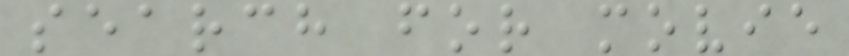search for movie
